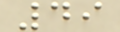49
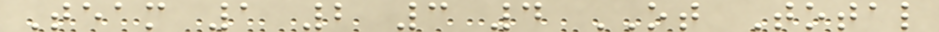Team 1 2 3 4 OT Total
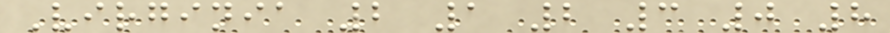Virginia 2 1 2 3 0 8
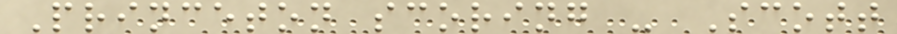Princeton scoring - Scott
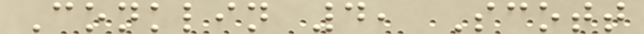Conklin 4, Scott
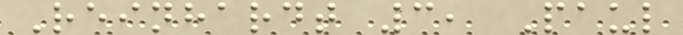Reinhardt 3, Paul
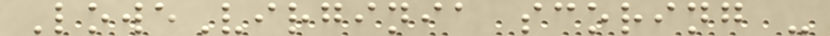LoweVirginia scoring -
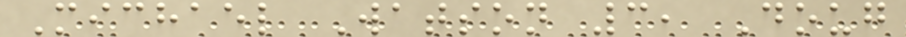Michael Watson 3, Doug
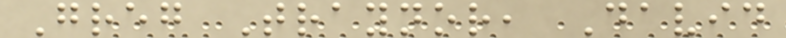Greg Traynor, David
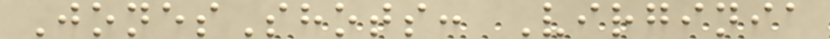JonesShots: Virginia
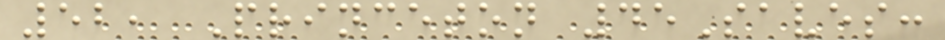52, Princeton 45Saves:
